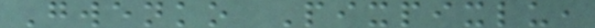Gwenko Pixpixlu,
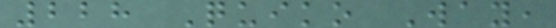228 Quiko Way,
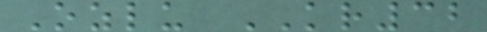Ozlu KR32
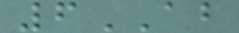6AB
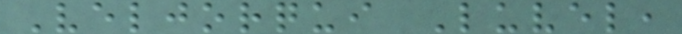Veljorqui Luvel,
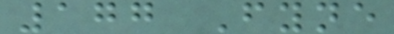177 Fyne
